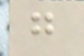g
